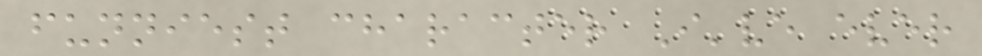funniest character I've ever
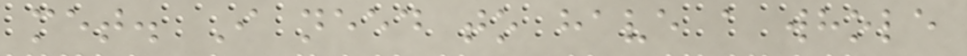met. I need to have a whole
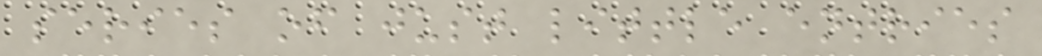series of just little entries
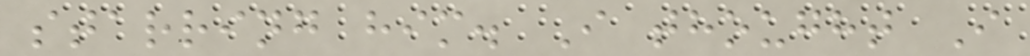starring him. I thought I
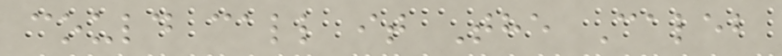could call it The Caleb
